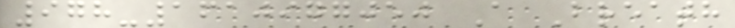978-1610977050 A Breath
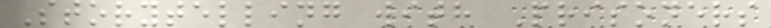Storytelling with Prisoners
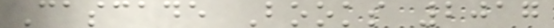Cascade Books 2017
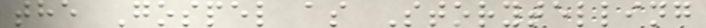the Gospel as Storytelling
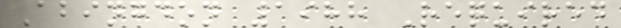Abingdon 1988 Required
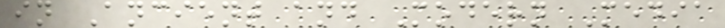in Ancient and Modern Media
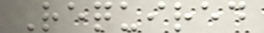Required
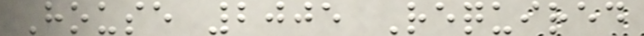House 2005 Required
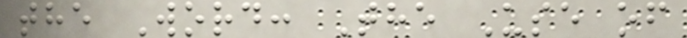the Word: The Use of
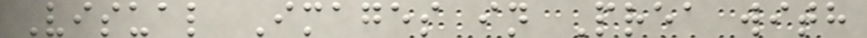Visual Images in Prea with
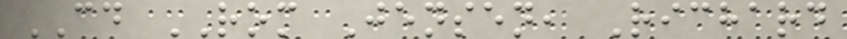CD ROM Jensen, Richard
